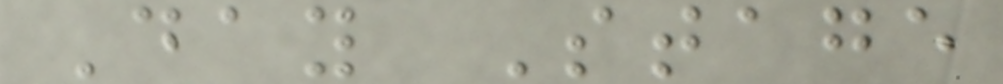Day Stage
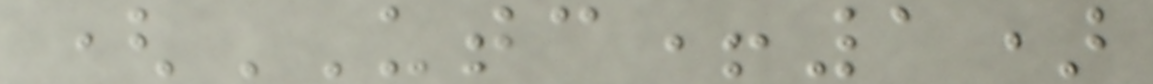(UTC+1)
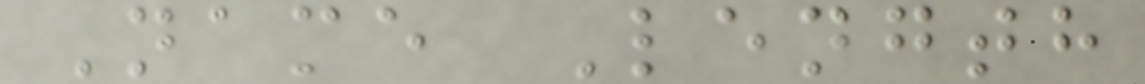Name Length
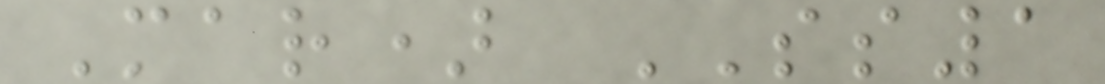Mar) SS1
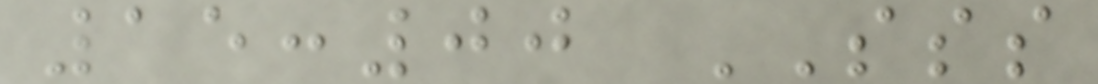15:00 SSS
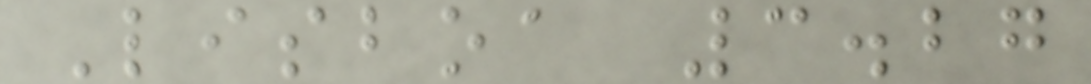Lisboa 3.27
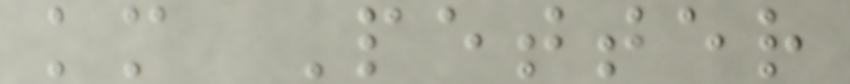km Petter
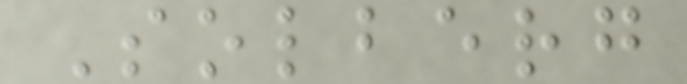Solberg
